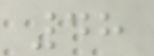48
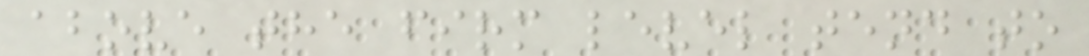above the firm level tend to
